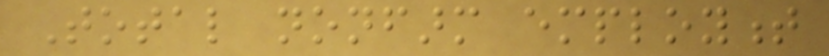Total nonfarm employment
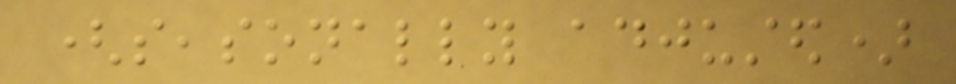(seasonally adjusted)
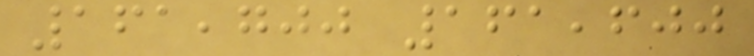161,700 161,600
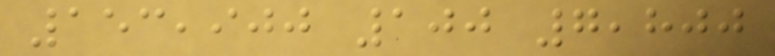153,900 100 7,800
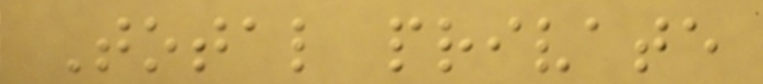Total private
